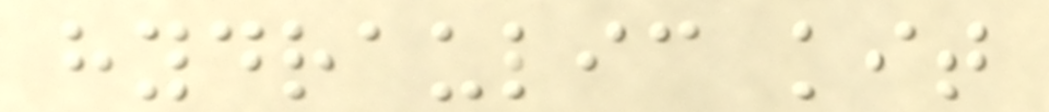hydraulic kit
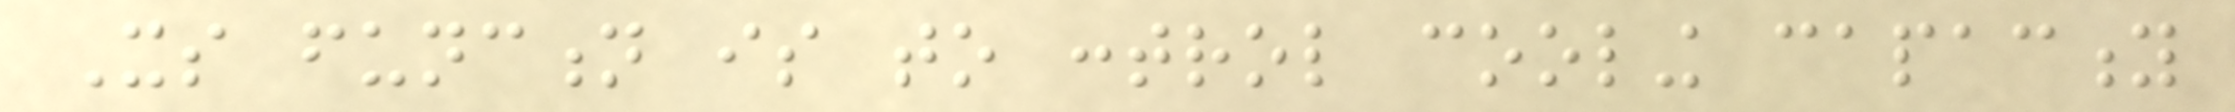Its function is to control cooling capacity
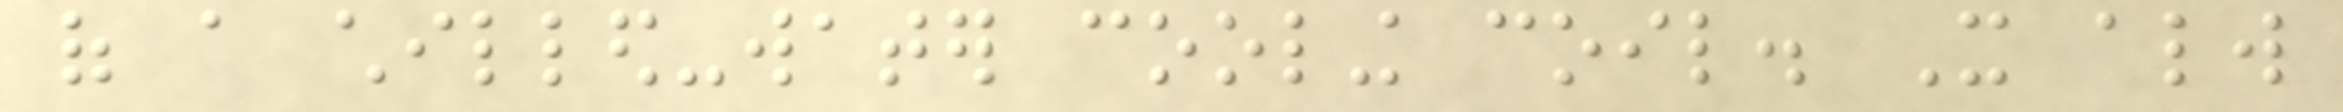of a chilled-water cooling coil. It always
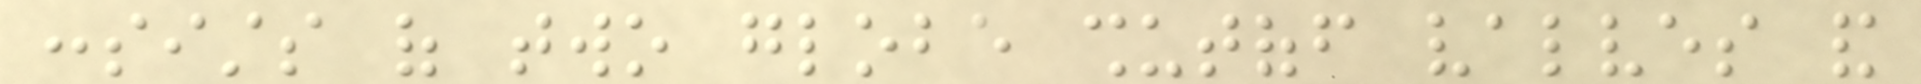consists of two globe shutoff valves and
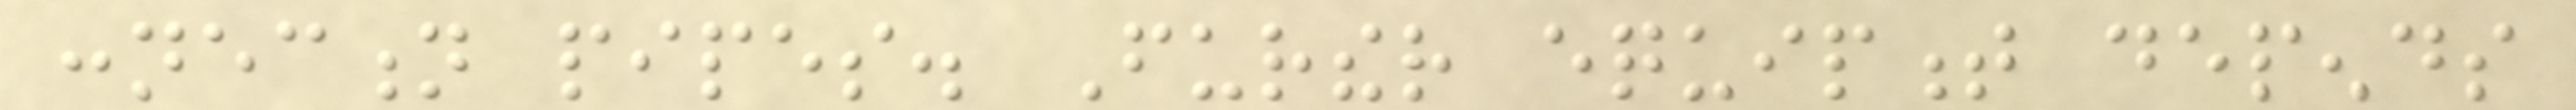connection pipes. Further equipment depends
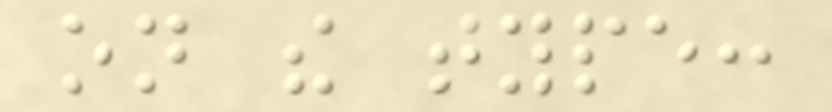on the type:
